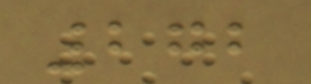272
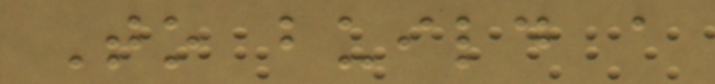To build a
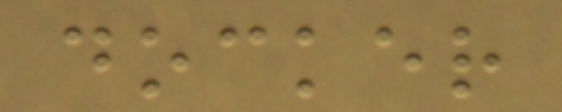docker
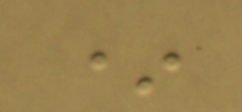*
